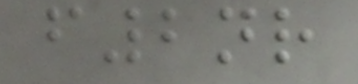f2nr
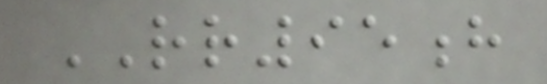RR95h
